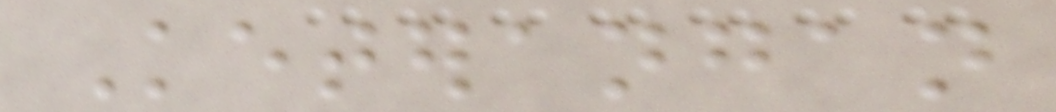Keterangan
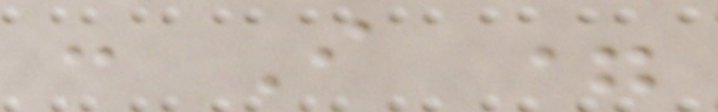: I =
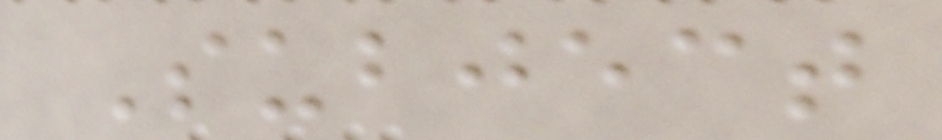Subject
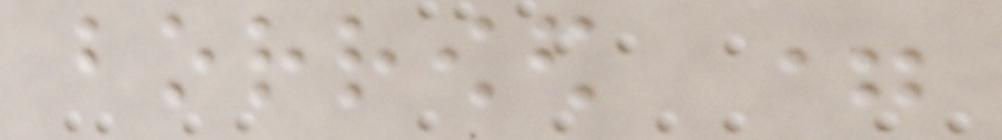borrowed =
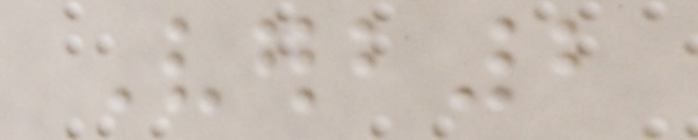Verb2
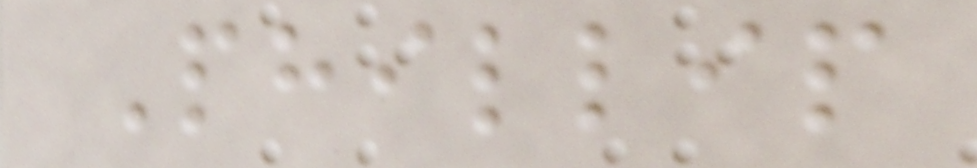Phillip
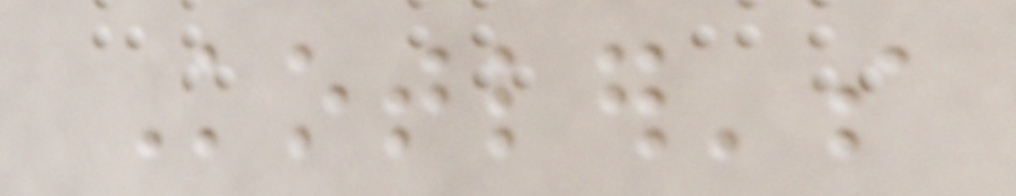Kotler's
